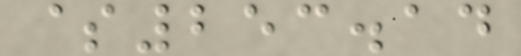$253.14
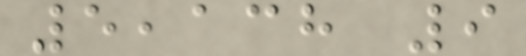5,138 9
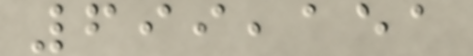699,151
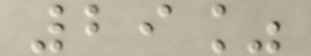29%
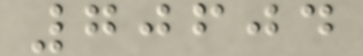70604
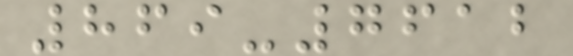869-7612
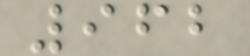962
